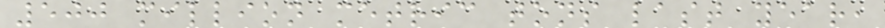500 million metric tons last year,
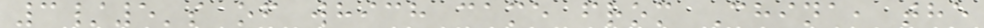3/5's of which came from China, the
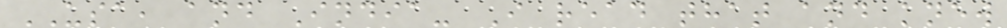USA, and India- I read that and knew
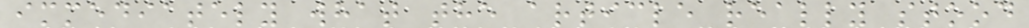immediately what the article really stood
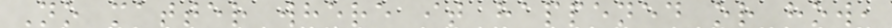No matter where it happened or how,
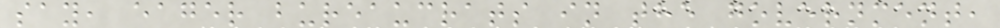say, eager bureaucrats in the government,
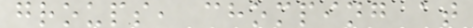groups, chomping at
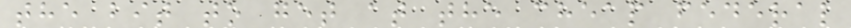the bit to get at the cheap federal
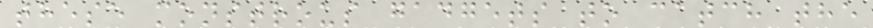these monstrous gadgets to catch the
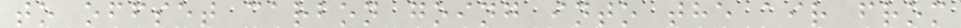to offset carbon going into the air from
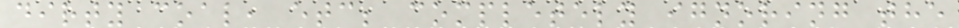dirty coal, etc; completely ignoring the
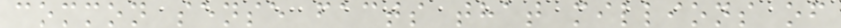common sense facts that millions of
